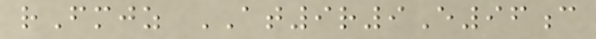rFmjz AT9r9E96c
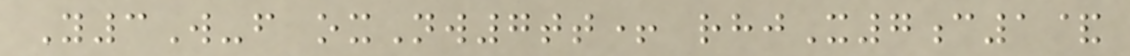Y3W-f oxNw7tt+ rhjX7c1&
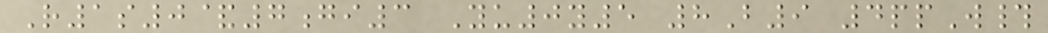R1s0&7gi3 Yu0y5 8B9 4ppW#
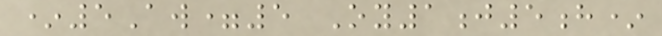*5Aw=5 Oy1j5h*
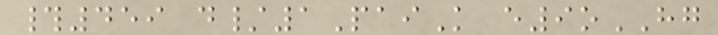#459 d/1PaiK e9oHG
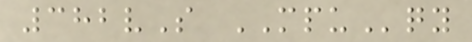382vS MPUqy
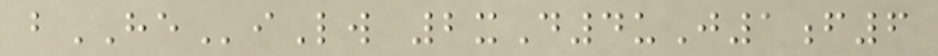bHEiLw 2xD4uJ1f6
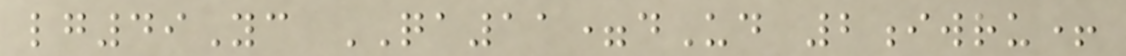lg49Yc QA11=dUd 2iwru+
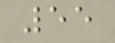55
